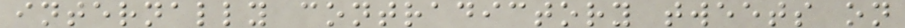internally contradictory tweets on
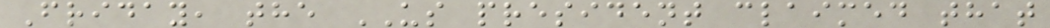Friday, the US president claimed that
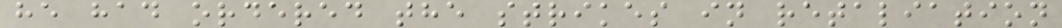he had ordered the strikes in retaliation
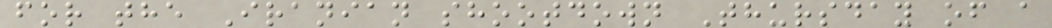for the Iranian shootdown Thursday of a
